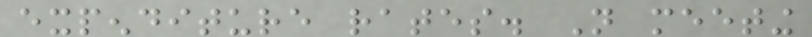expenditure rates. Not meeting
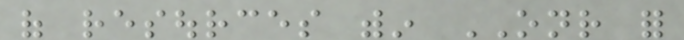of resources within ONR for
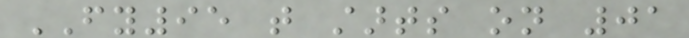FY95 that starts on 01
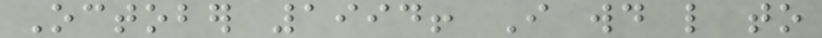October 1994! I would like to
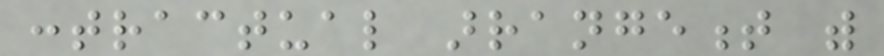contractual arrangement with
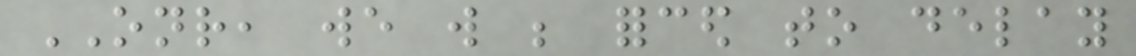ONR, we will be forced to delay
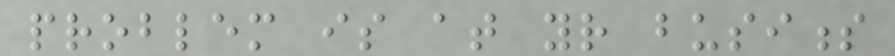problem is at your business
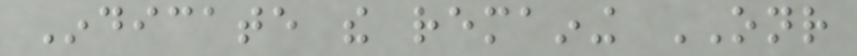Indicate the remaining ONR
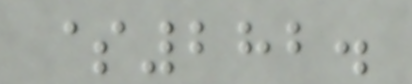$282.
